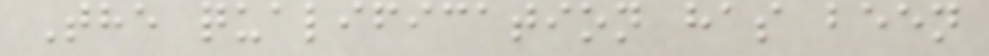The qualification has been
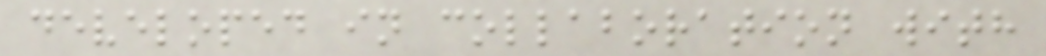developed in collaboration with
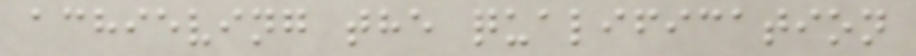achieving the qualification
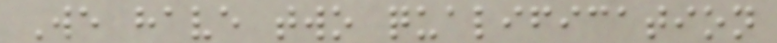We have two qualification
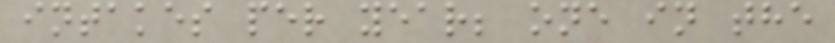intakes per year; one in the
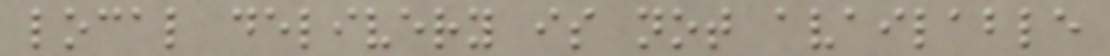local delivery is not available
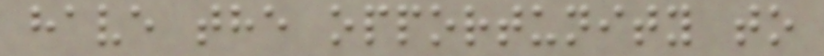have the opportunity to
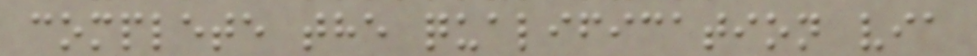complete the qualification via
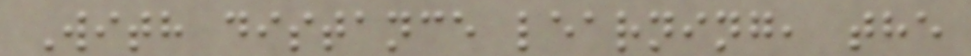With distance learning, the
